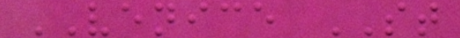VENICE ST
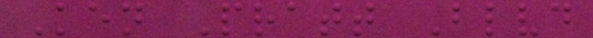Ken Pratt Blvd
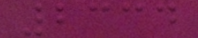2334
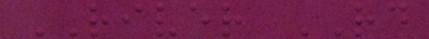RIVER RD
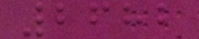2682
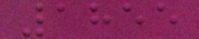1855
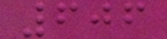606
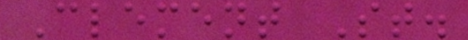Clement St.
